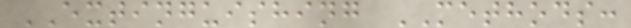EXTINGUISHING METHODS:
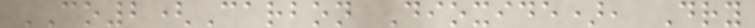CO2(Carbon Dioxide), Dry
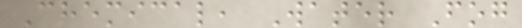Chemical, Water Fog
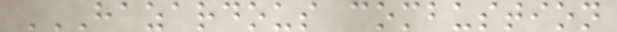HAZARDOUS COMBUSTION
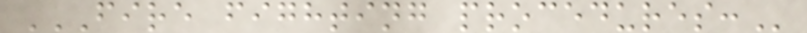FIRE FIGHTING PROCEDURES:
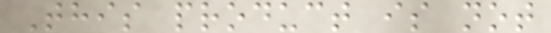This product is not
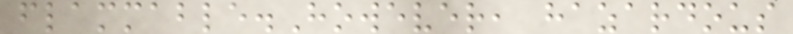flammable.However, hazardous
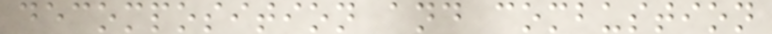decomposition and combustion
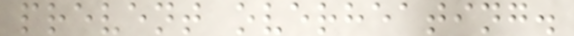prevent overheating.
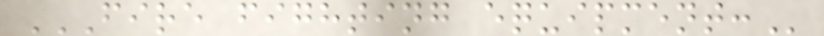FIRE FIGHTING EQUIPMENT:
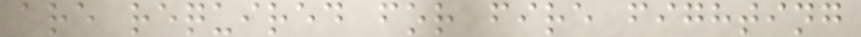are required for fire fighting
